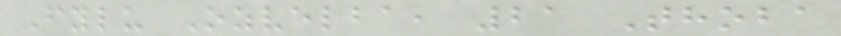Fylu Ozvelba, 21 Thoba
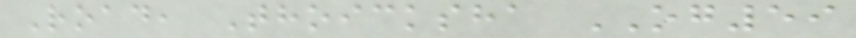Road, Thoicksha OG59
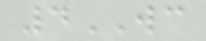4WC
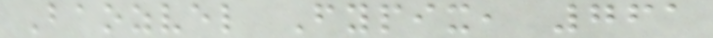Baozvel Fypix, 761
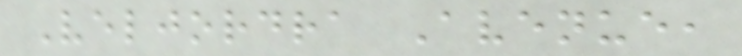Veljordra Avenue,
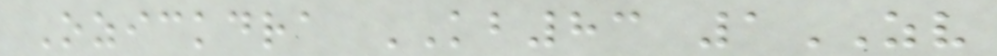Ozickdra KB83 1ZV
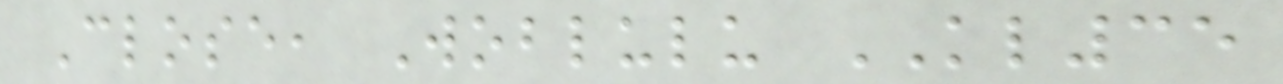Close, Woblulu KL35
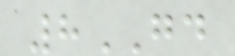8GD
